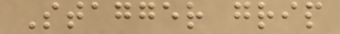Stagger grip
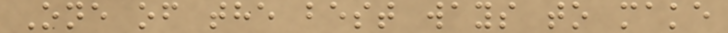One of the best ways to make
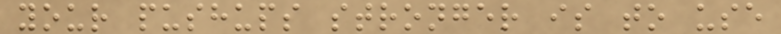your pushups stronger is to use
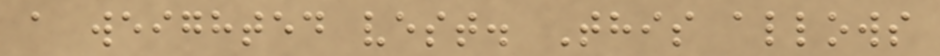a weighted vest. This allows
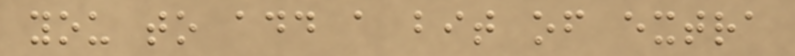you to add a bit of extra
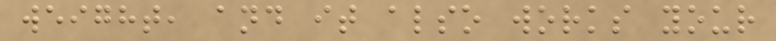weight, and it also works your
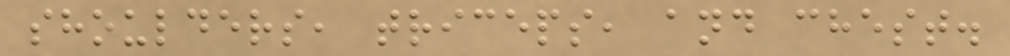shoulders, triceps, and chest.
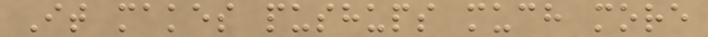It makes pushups much more
